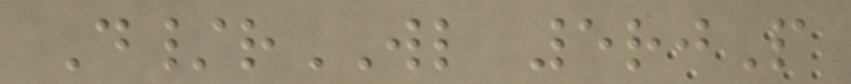D/rWL 5rjP
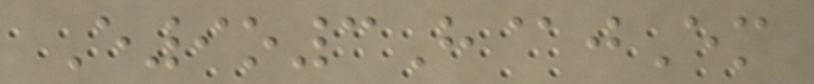E9o3H@jEm
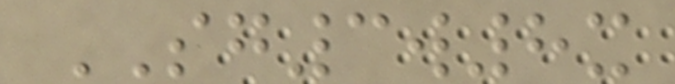SG3w8x
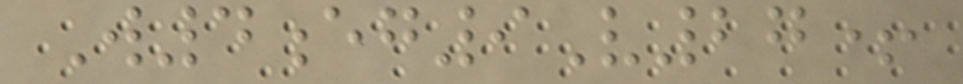W4eg9V27+
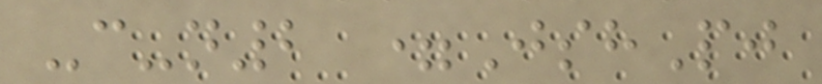-c-n2 =JshPj
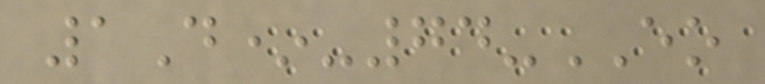1D*-74-EO
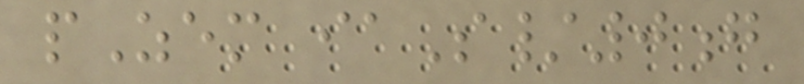pZem iaS/0g
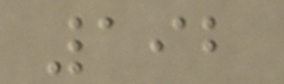192
